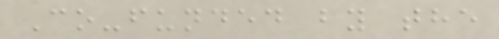Co-funded by the
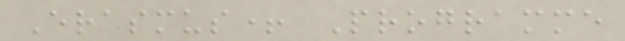Erasmus+ Programme
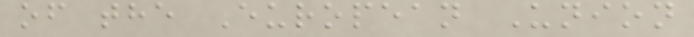of the European Union
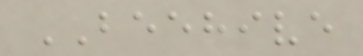BEEHIVE
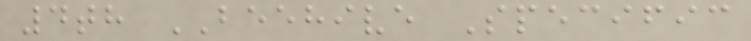4th BEEHIVE Specific
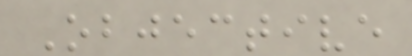Objective
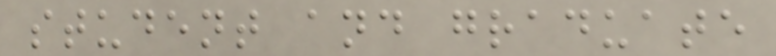student and graduate
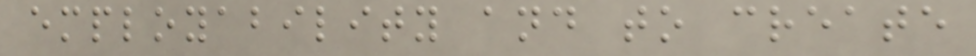employability and to create
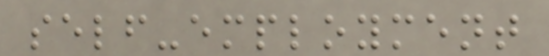self-employment
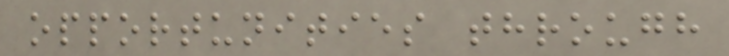opportunities through
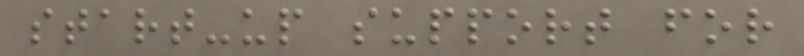start-up support for
